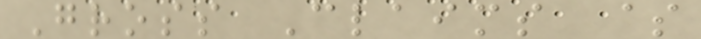Gross Claims $
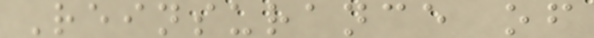Reinsurance of
